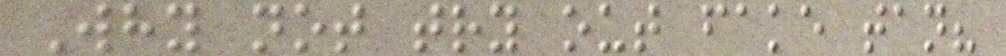Why not try out fake tan?
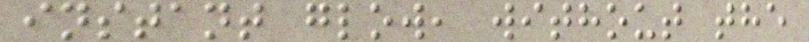instant glow, without the
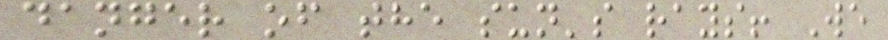danger of the sun's rays! We
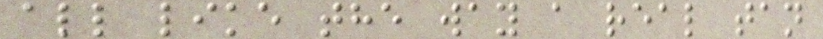all like the way a real tan
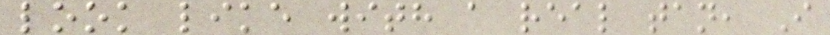look like with a real tan, I
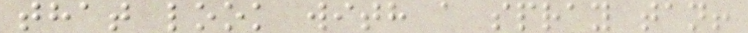that look with a spray tan!
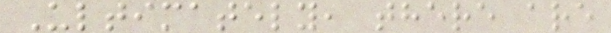Ultimately, there are
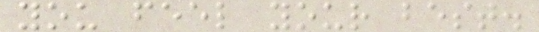you feel your best.
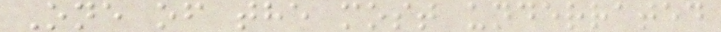One of the most underrated
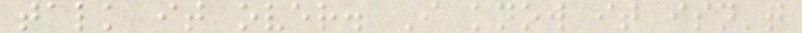talk it over. I know it isn't
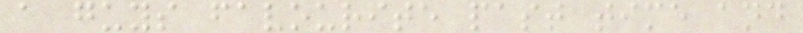a guys favourite past time and
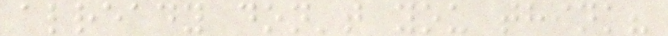already don't you think?
